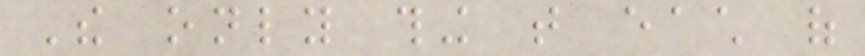The only thing that each of
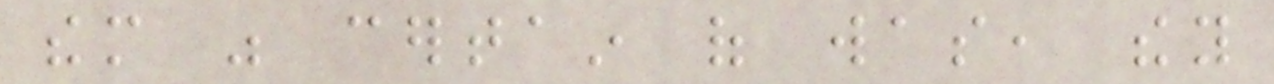them was certain of was, they
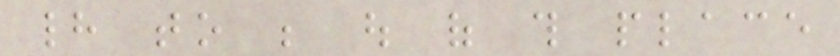had to be out of this place
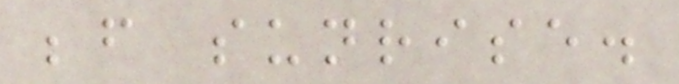before sunrise.
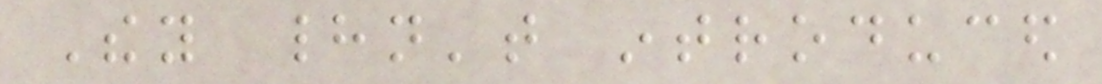They hadn't introduced
